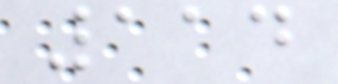114
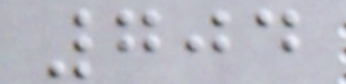704
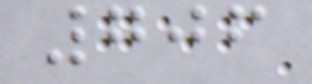706
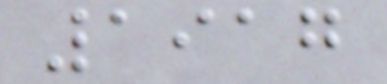1917
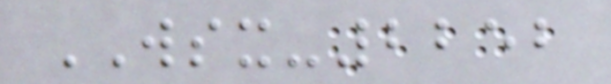WSX-2252
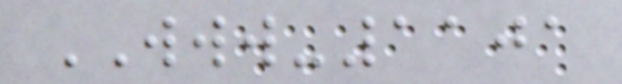WWW-1101
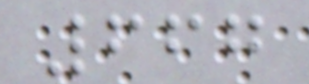667
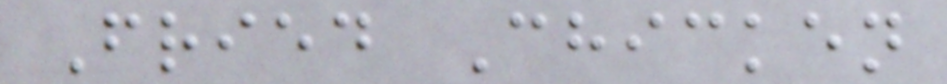Fried Chicken
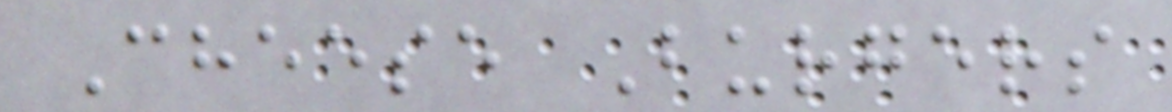Cheese Burgers
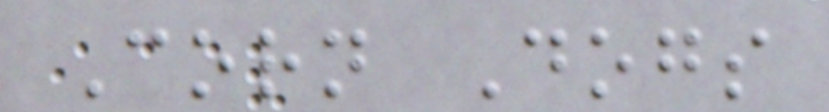Corn Dogs
